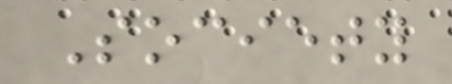Society
